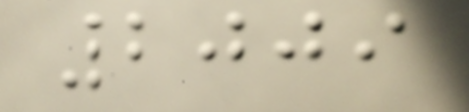2009
